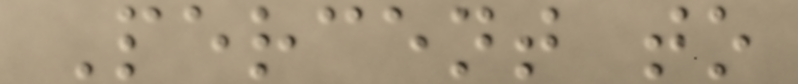Percent to
